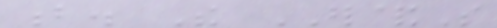b. The ER&S
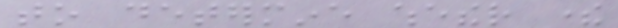to determine whether there
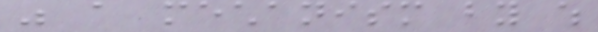was a mechanism by which
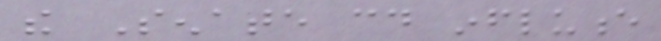the Senate could influence
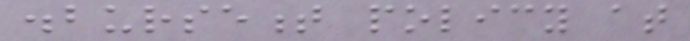disbursement policy at
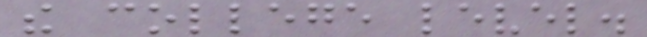the college level.
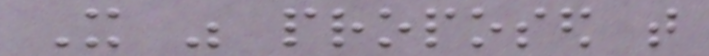It was proposed that
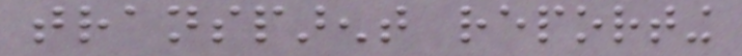transparent reporting
